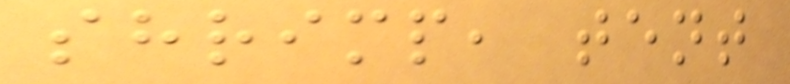shrimp, tent
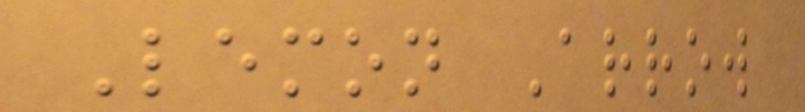Lemon Arrow
